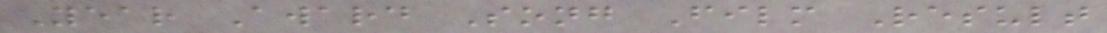Year Award Song Film Result
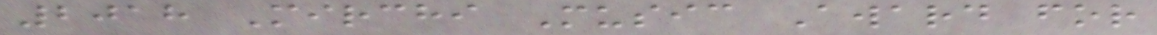2018 Mirchi Music Award for
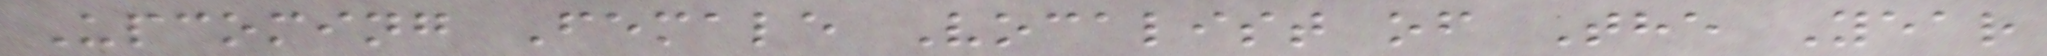Upcoming Female Vocalist of The Year
